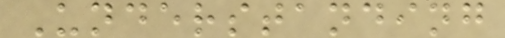Understanding
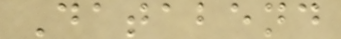Databend
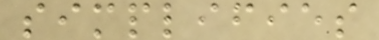simplifies
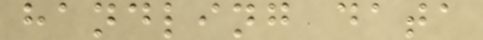handling data
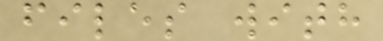files with
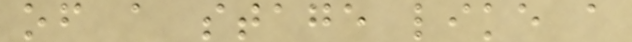of a stage like a
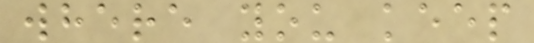where you keep
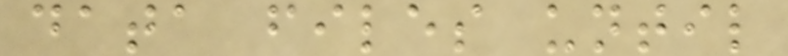data files until
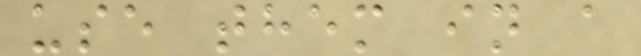use them in a
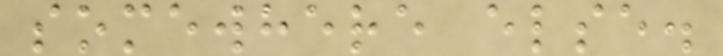somewhere else.
